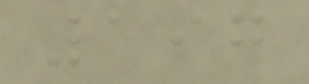197
